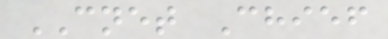CNET Chief
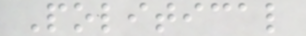Political
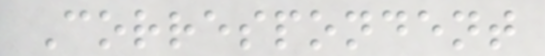Correspondent
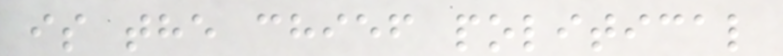is the chief political
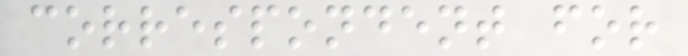correspondent for
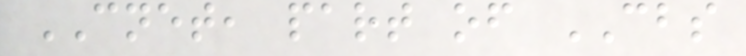CNET, part of CBS
